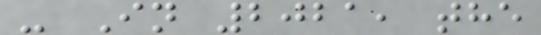- In 2021, the
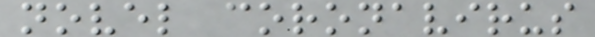novel coronavirus
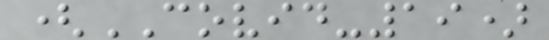(COVID-19)
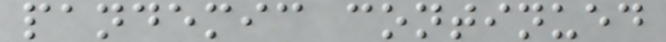pandemic continued
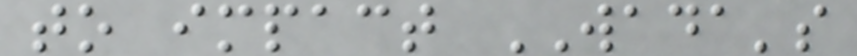to impact WADA's
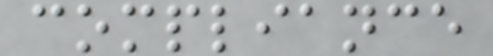compliance
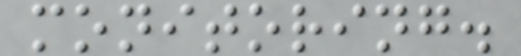monitoring.
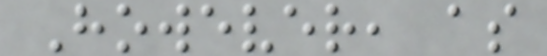However, as
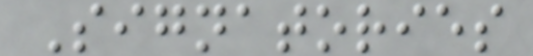Signatories
